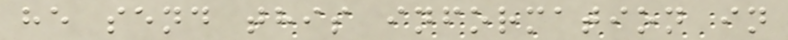he send this information in
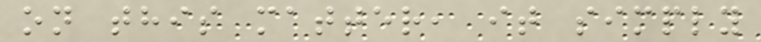on this matter, it simply
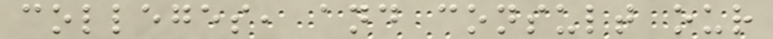colleges, and consult our
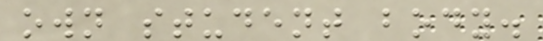own student body.
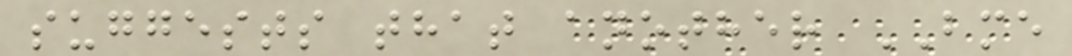suggests that another BME
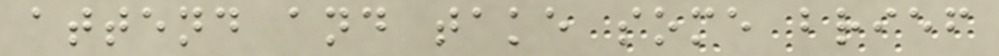attend and take some brief
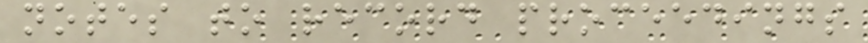notes to record proceedings
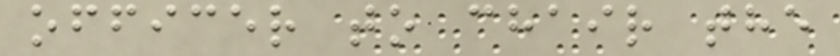officer to chair the
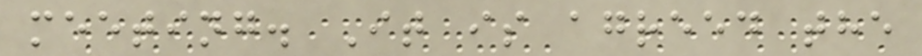meeting. It is agreed the
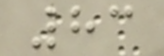83
